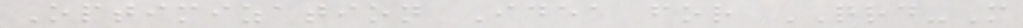Optimization Idea for QRD-M
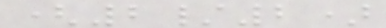(2/2)
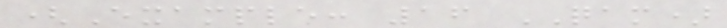(Example: 16 QAM)
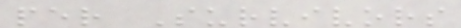per Survivors
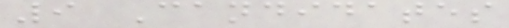9 Candidates
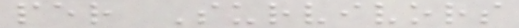per Survivors
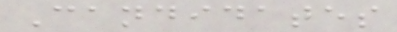Candidates
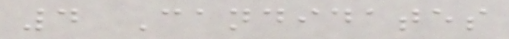4 Candidates
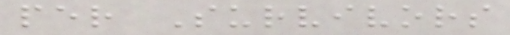per Survivors
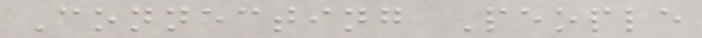Connecting People
